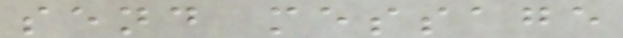send message
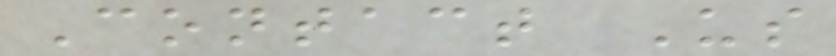Contact Us
